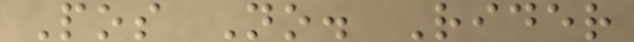Pos No. Rider
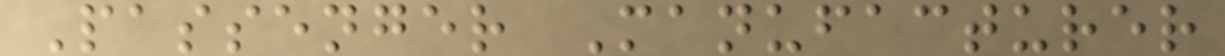Passenger Manufacturer
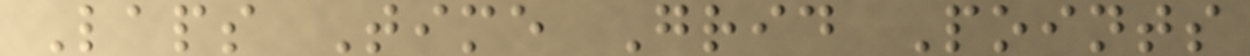Laps Time Grid Points
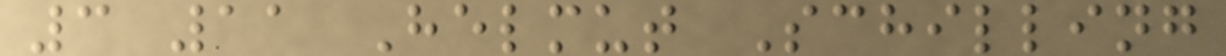3 11 Helmut Schilling
